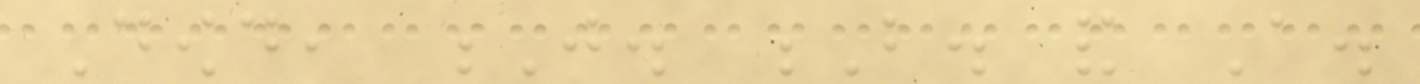Dowd, J. B. and A.
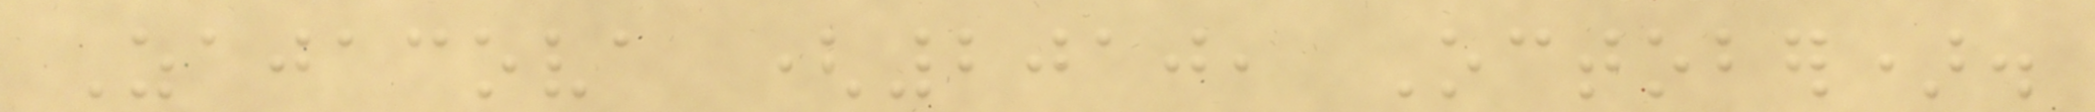Zajacova (2010, October).
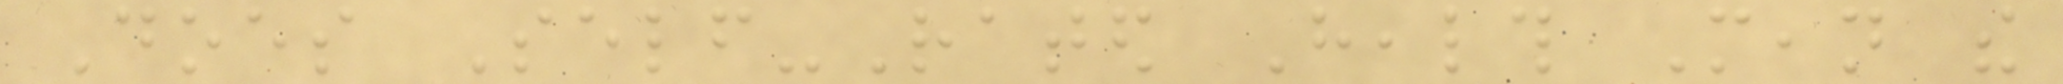Does Self-Rated Health Mean the
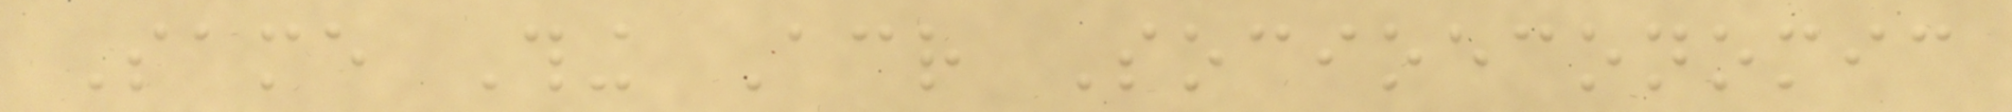Same Thing Across Socioeconomic
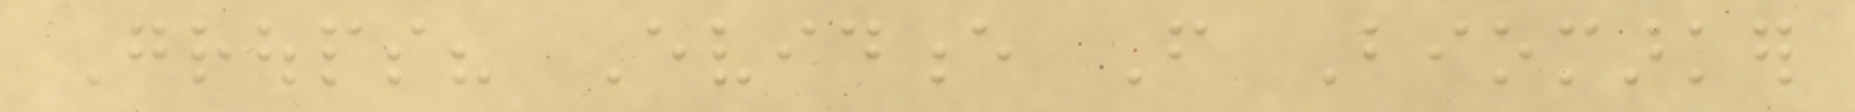Groups? Evidence From Biomarker
